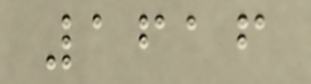1616
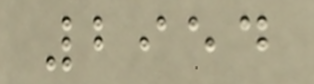2954
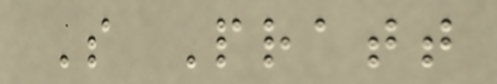S Pratt
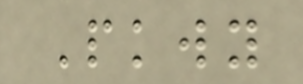Pkwy
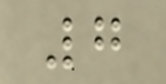7
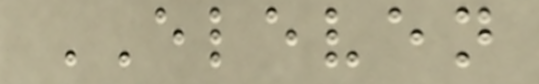ELEVEN
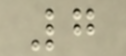7
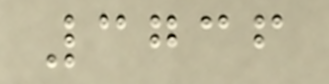3736
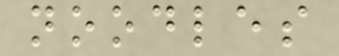noodles
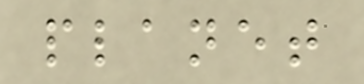planet
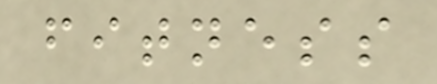fitness
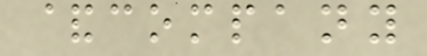&company
